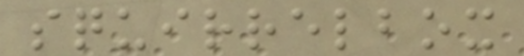squirrelbox
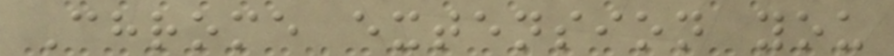Chrome extension you
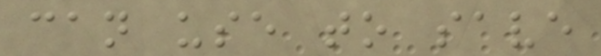can use to save
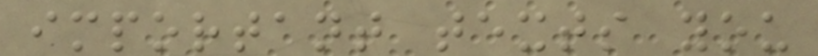important texts you
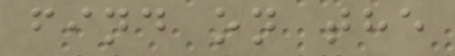find on the
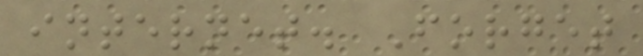internet. Forget
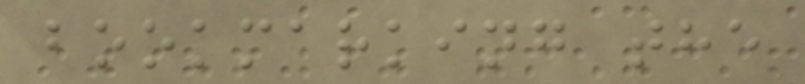bookmarking the
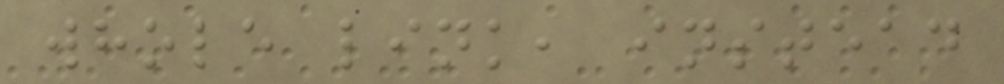whole link, instead
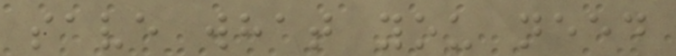save what you need
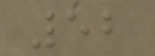52
